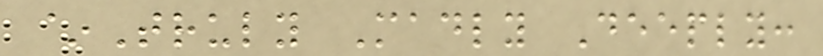~Truly Madly Deeply:
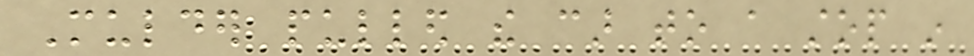Mulder pulled the car to a stop in
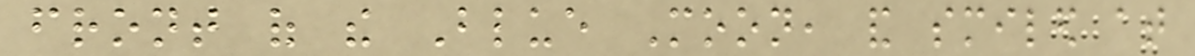front of the Blue Moon, and smiled at
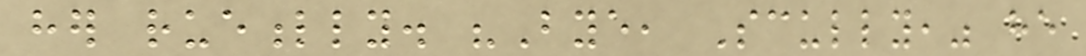her ruefully. "Bye, Scully," he
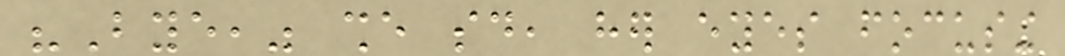"Bye," she said, her eyes focusing
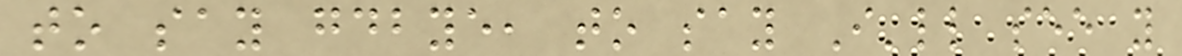to say goodbye, to say I'll see you
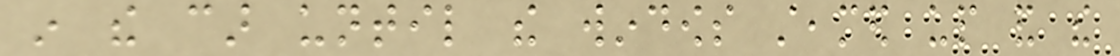in the car until the windows steamed up and the
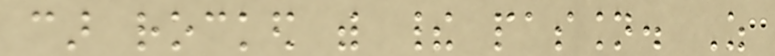car rocked with their passion. As
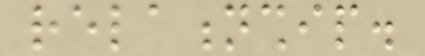relationship.
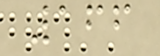166
